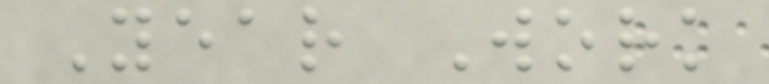Year Work
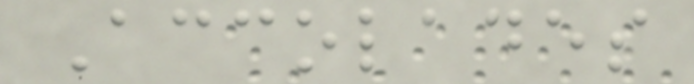Accolades
